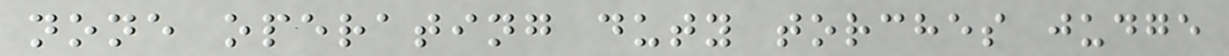none operating duty torches judge
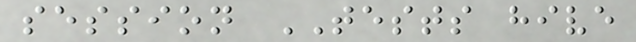session TESTS hive
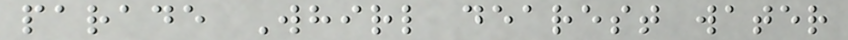parade Whirl dearest water
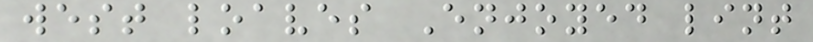west loaves Enjoyed lint
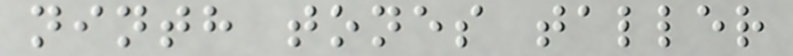ninth tones taller
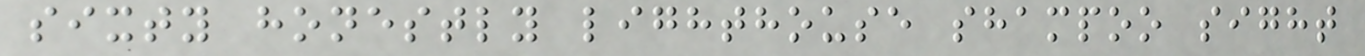sixty honestly lighthouse shampoo sight
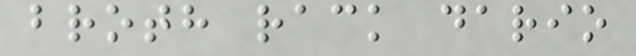broth rack dario
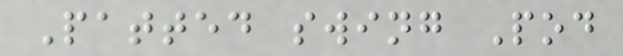Patted swing Pod
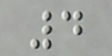4
